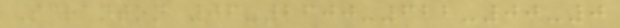Scranton 06-2600-622-00-0
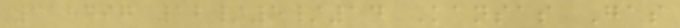318497 12/5/14 Kansas Gas
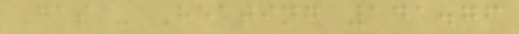Gas - Heating 141.76
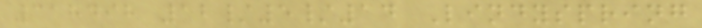318498 12/5/14 Lindyspring
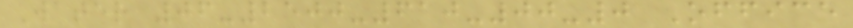Water 06-2500-610-00-0 Office
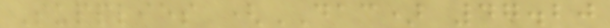Supplies (DAC) 47.20
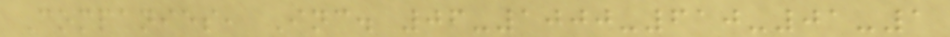Companies, Inc. 06-1000-610-01-1
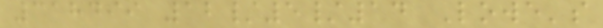318499 12/5/14 Lowe's
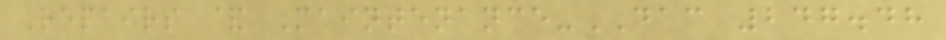Repairs & Maintenance-DAC 247.48
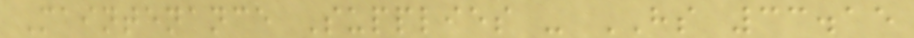Maintenance Supplies - HS 33.15
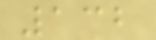132
